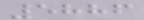5886
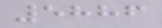5886
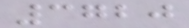3720
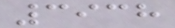3938
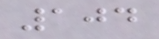104
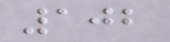102
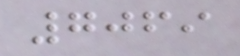7069
